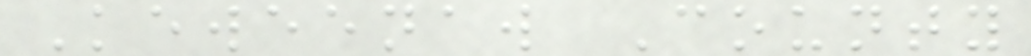Keweenaw County
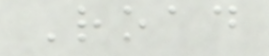Road
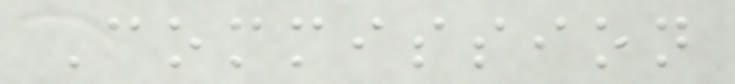Commission
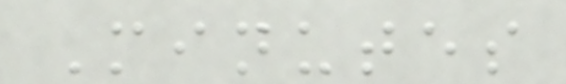Minutes
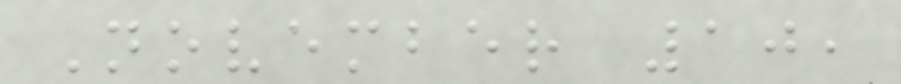November 10,
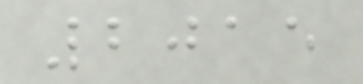2015
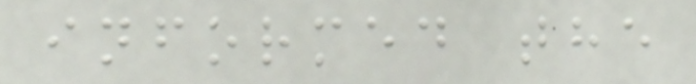informed the
